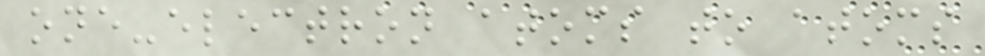one-electron atoms to atoms
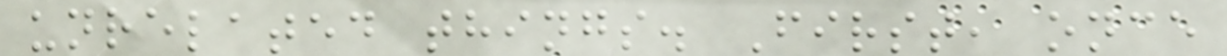unrelated things. First, once
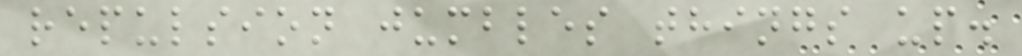repulsion jumbles things up.
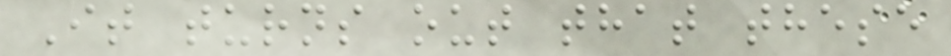It turns out that these
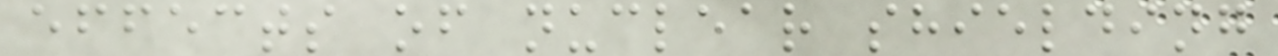effects of nuclear shielding
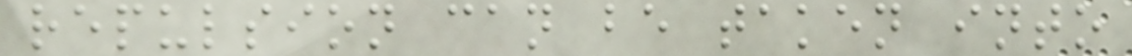repulsion can be taken into
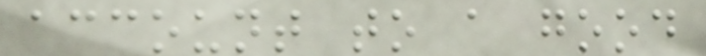account to a good
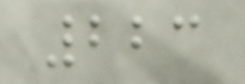223
